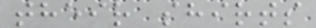their shirts
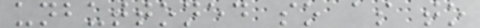unbuttoned so as to
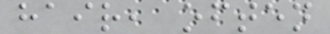hair, often
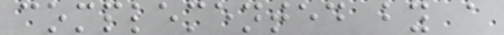complemented by a
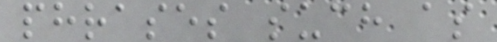phrases such as
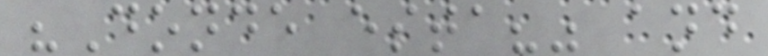"Donde esta?" and
